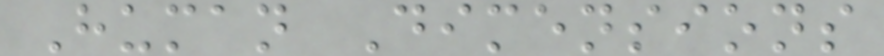Human Dimensions
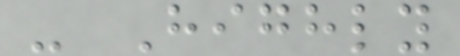- Highly
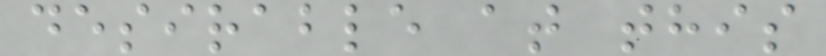desirable at this
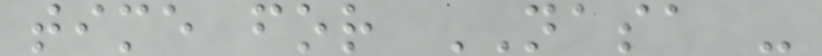time for NASA -
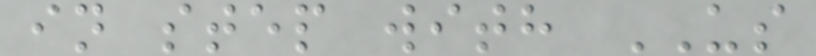in step with US
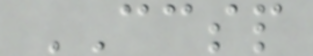CCSP
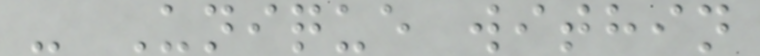- Unique within
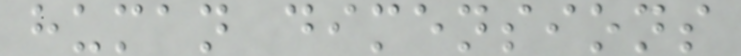human dimensions
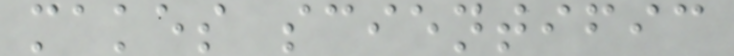makes scientific
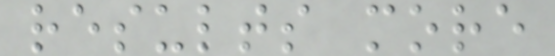results more
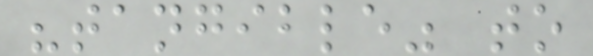"tangible" to
